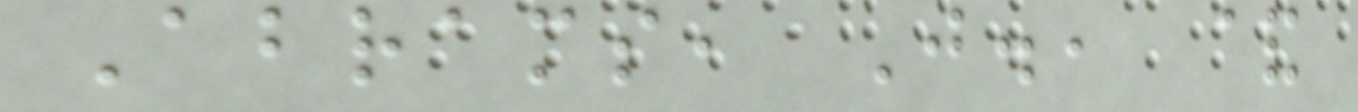Abrams, J., &
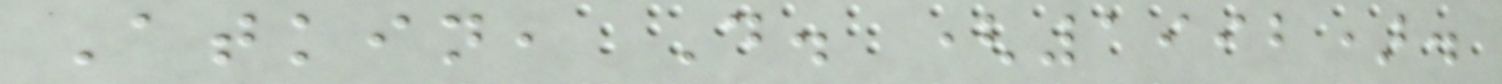Atkin, D. (1992).
